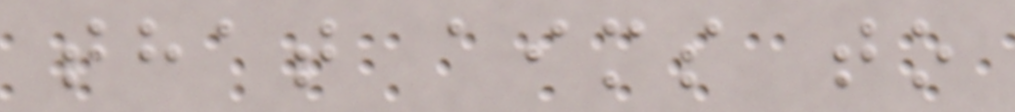that aims to
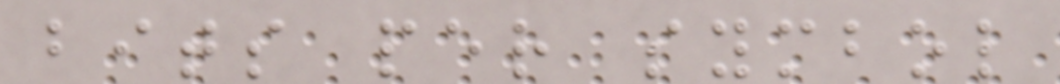bits per symbol
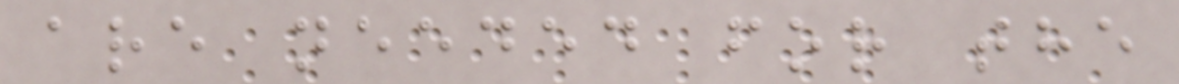are needed for the
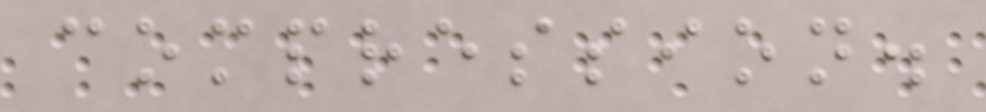compression.
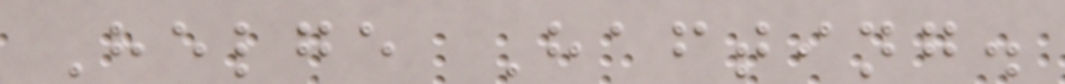Helge Hafting.
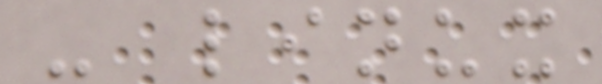- linux
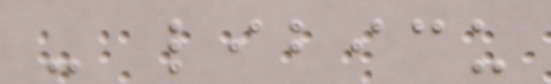- libicu
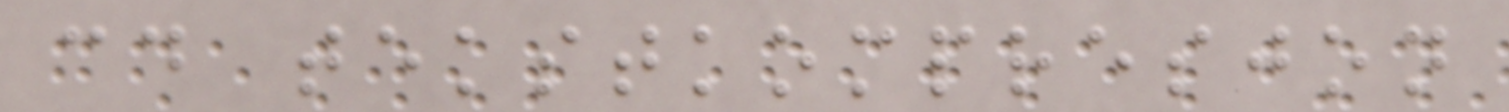cd tekstkompresjon
